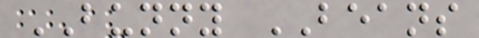BUNNY BEANS
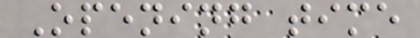Opening time
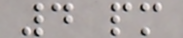4 pm
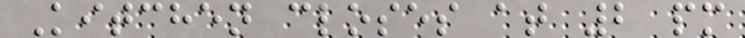Kitchen closes at 2 pm
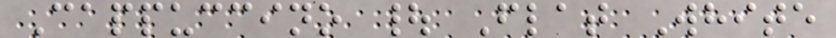Cappuccino | Flat White
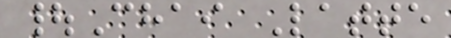|Chai Latte
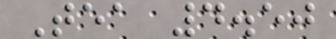Tea 4.50
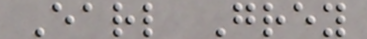Earl Grey
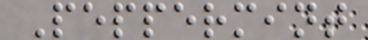Peppermint
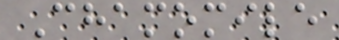Chamomile
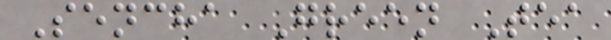Sencha Green Tea
